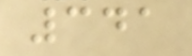341
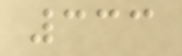333
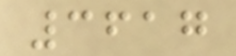3617
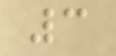3
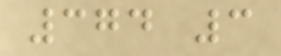374 3
